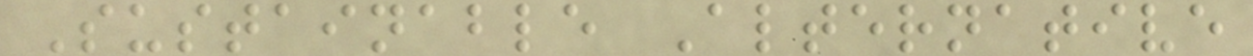Sustainable Alternative
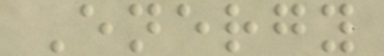Energy
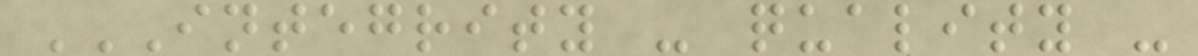INTEGRITY - QUALITY -
